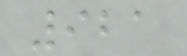921
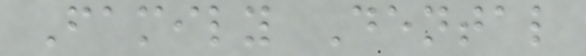Family Dental
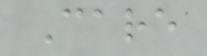Care
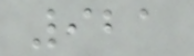921
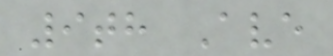9th Ave
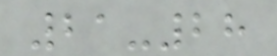21-28
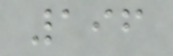196
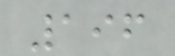196
